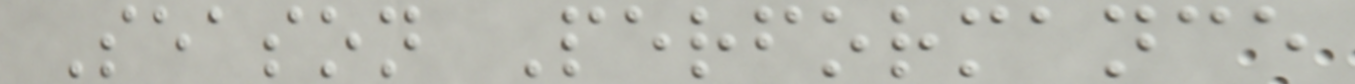Season Performance
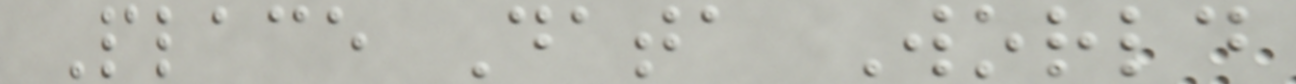Place Data World
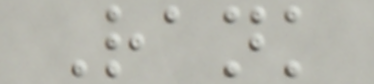Rank
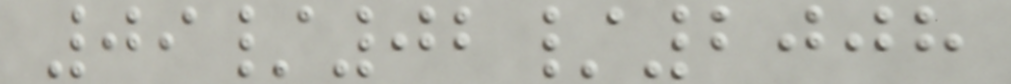09/02/2008
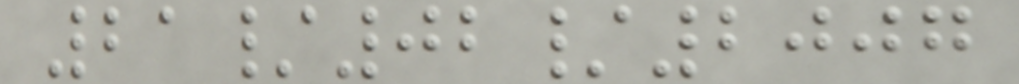21/02/2007
